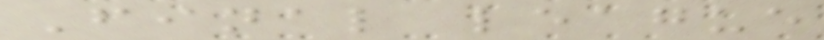Final league
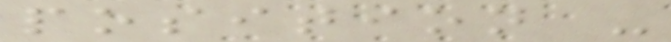position -
